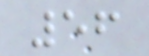56
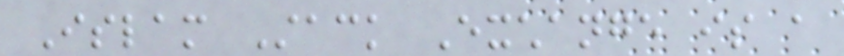Islam Stack Exchange is a
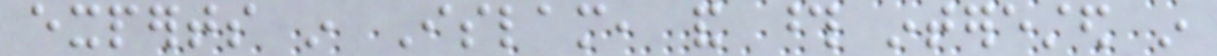experts in Islam, and those interested in
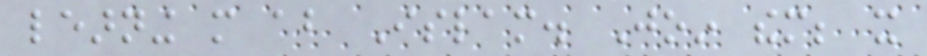learning more about Islam. Join them; it
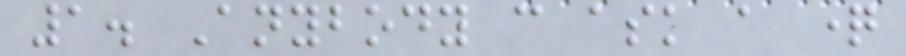1. Anybody can ask a question
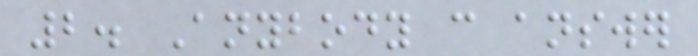2. Anybody can answer
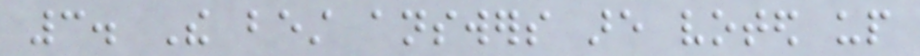3. The best answers are voted up
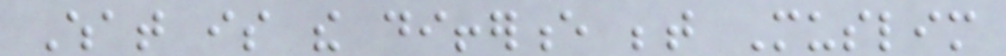What is the difference between Muslim
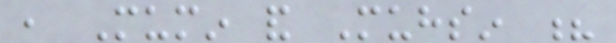, Mumin and Muhsin ?
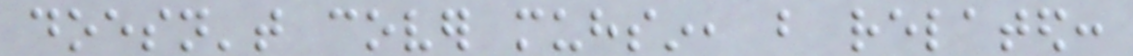doesn't cover muhsin, but related:
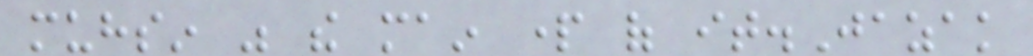muhsin was the main part of it.Jazak
